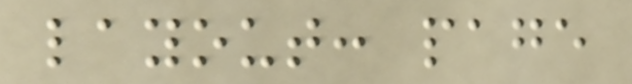layout: page
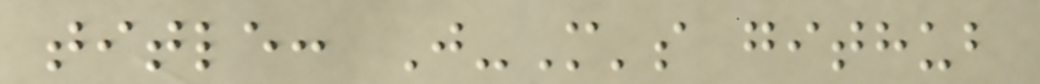title: J-M's github
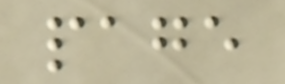page
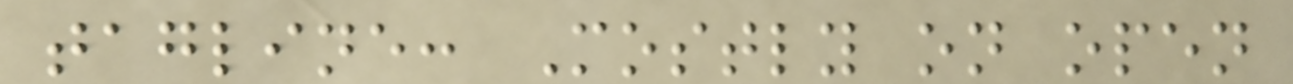tagline: Mostly on open
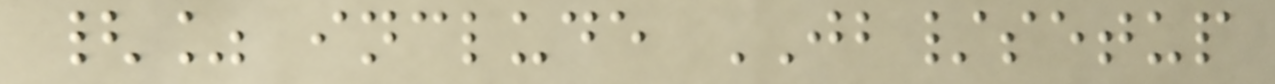{% include JB/setup
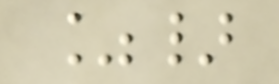%}
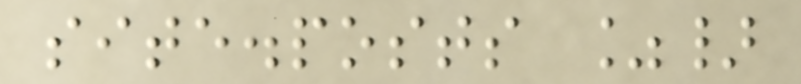site.posts %}
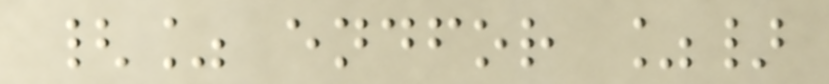{% endfor %}
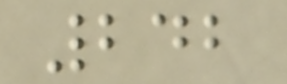242
